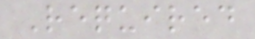Required
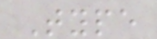Type
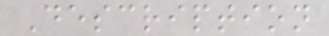Description
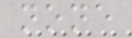none
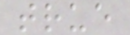true
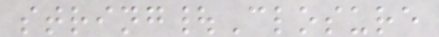string|Closure
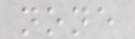none
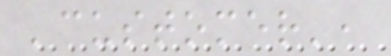'customer',
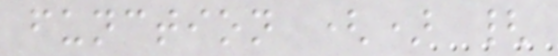function () {
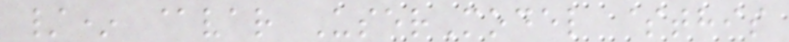/* @var UserModel $this
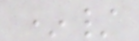*/
